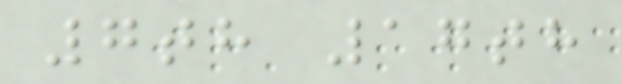7th 17th
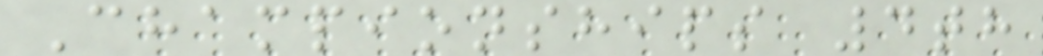Championships 4th
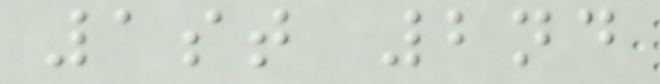1st 2nd
